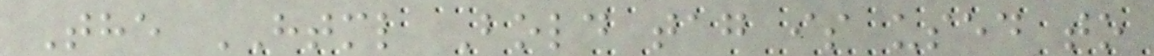The HTML Bold tag is used to
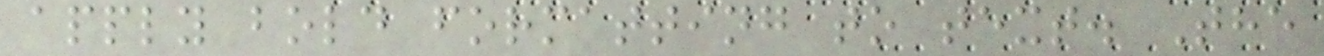apply bold formatting to text. The
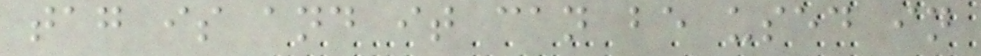tag is and it can be used in
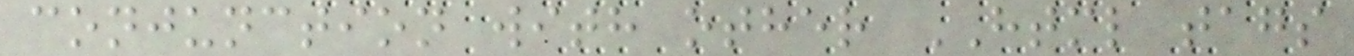conjunction with other HTML tags
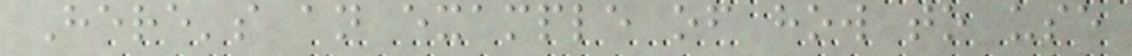Here's an example of how to use
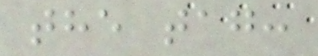the tag:
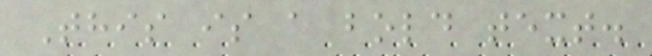This is a bold text.
